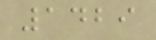1429
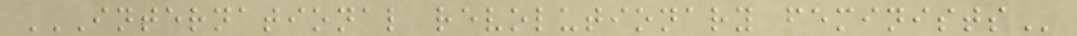INTERNATIONAL REVOLUTIONARY FEMINISTS
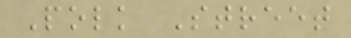Polk Street
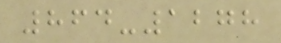864-1278
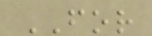FOR
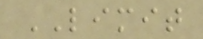LIMIT
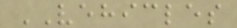VEHICLES
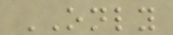ONLY
